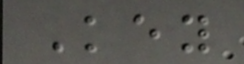Key
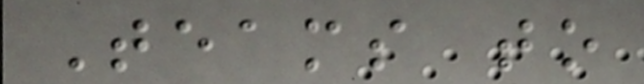Teams to
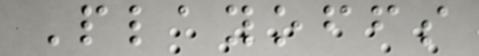Playoffs
